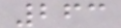263
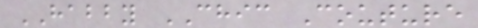HABBY CHIC Couture
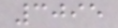3095
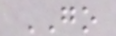GO
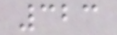323
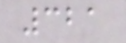321
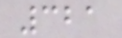321
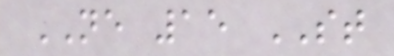NE 15 ST
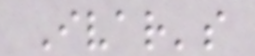Ivar's
